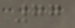77
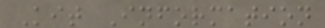Kit Information
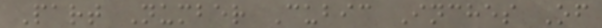Part Number Cubic Inches Of
